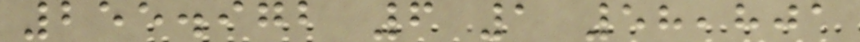255.972 6 1 58,801
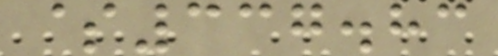$337.83
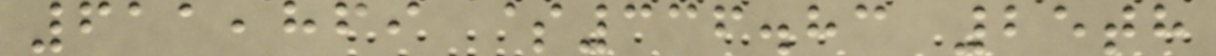611,869 $336.83 25th
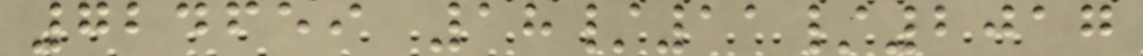724659 18/11/2017
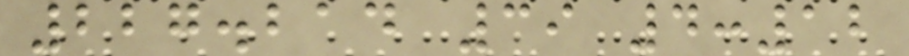227.214 39 4:12
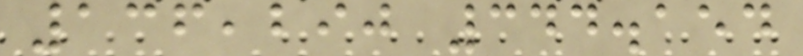136,290 344.154
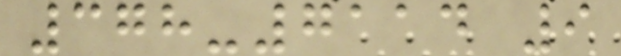378-7114 9
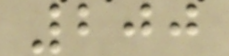200
